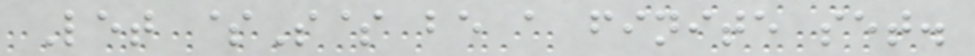Let $S$ be a finite set.
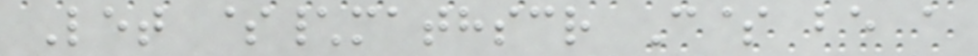Let $\mathscr C$ be a
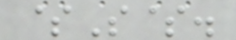$S$.
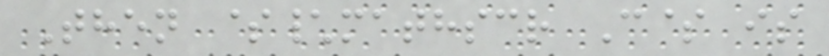Then $\mathscr C$ is
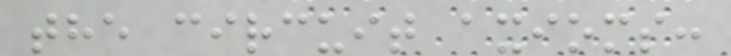the circuit axioms:
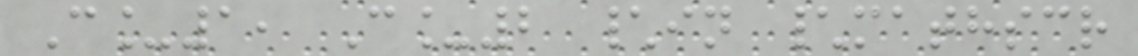C_1, C_2 \in \mathscr
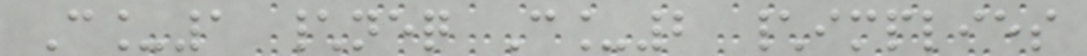C_1 \neq C_2 \implies
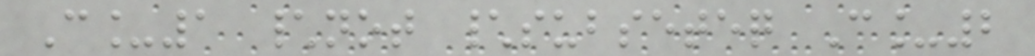C_1 \not \subseteq C_2
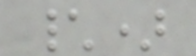\)
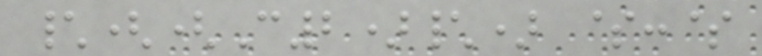\((C2)\) $:$
